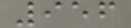956
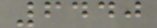6440
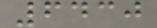6430
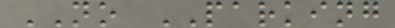NO PARKING
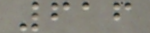616
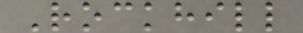Rockhill
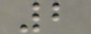2
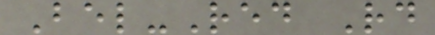Bel-Red Rd
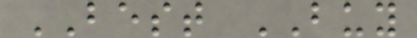BEST BUY
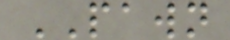PAWN
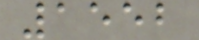1552
